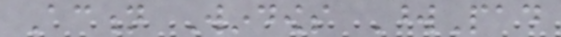Action Windows WordPad
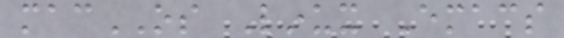macOS Linux Emacs
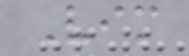Vim
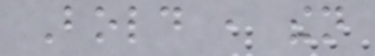Bold , then
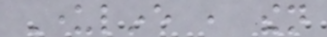Underline , then
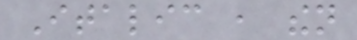Italic , then
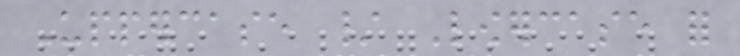Uppercase / Lowercase for
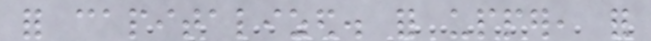for capitalized. for upper, for
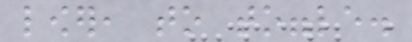lower, to toggle.
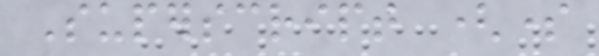Superscript (some
